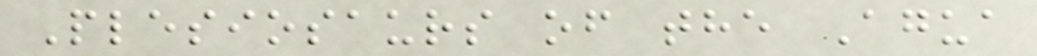Plesiosaurs of the Agua
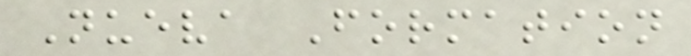Nueva Formation
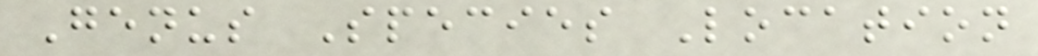Genus Species Location
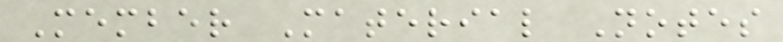Member Material Notes
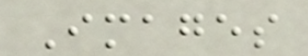Images
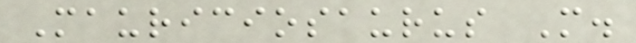Mauriciosaurus M.
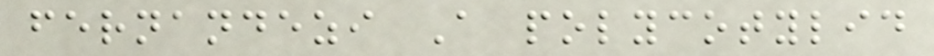fernandezi A polycotylid
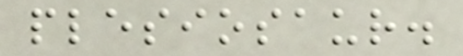plesiosaur.
